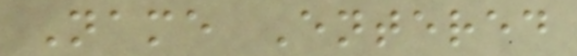Name Entered
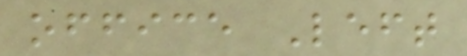office Left
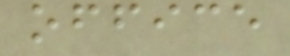office
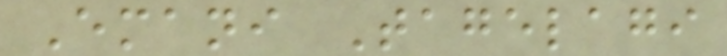Emani Tagelagi
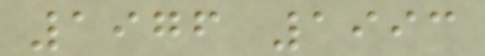1976 1993
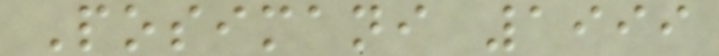Posimani 1999
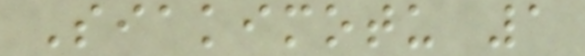Siakimotu 1
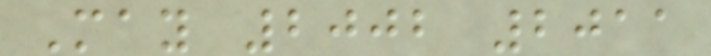May 2002 2011
